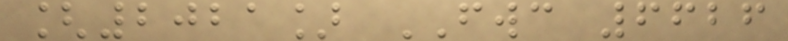[2021] FWC 6626
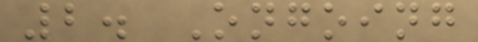2. Ongoing
